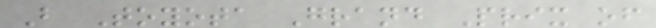B Toyota Grand Prix of
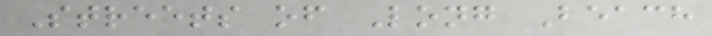Streets of Long Beach
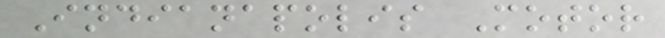Indianapolis Motor
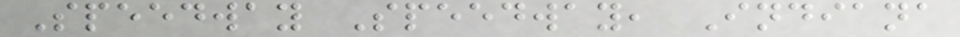Speedway Speedway, Indiana
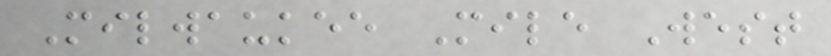Milwaukee Mile West
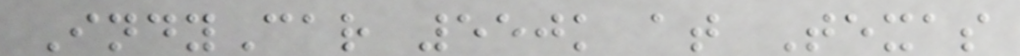IndyCar 550k at Texas
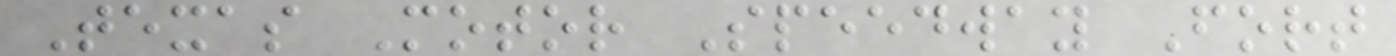Texas Motor Speedway Fort
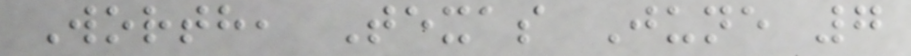Worth, Texas June 7
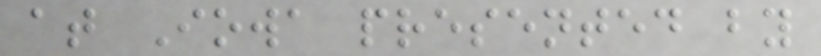at Iowa presented by
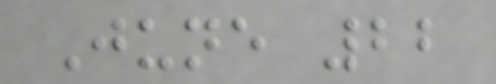June 22
